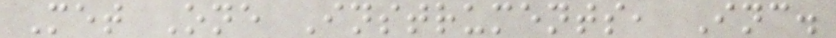Met One Instruments, Inc.
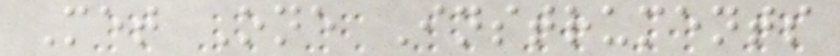Met One Instruments
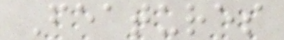Features
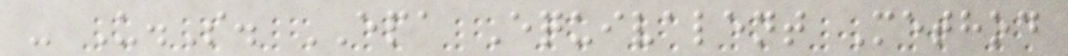- U.S. EPA Equivalent Method
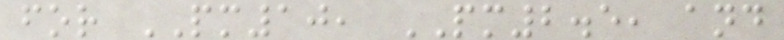for PM10, PM2.5, and
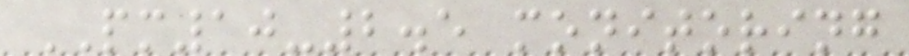PM10-2.5 monitoring
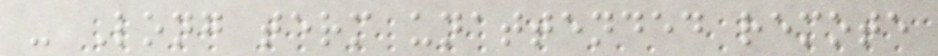- Long term unattended remote
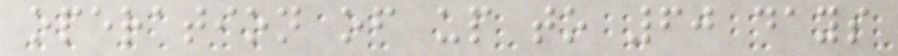operation of up to 60 days
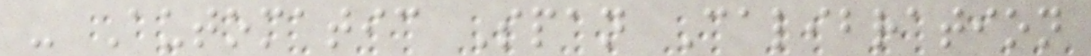- Automatic Span Calibration
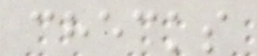checks
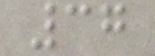37
